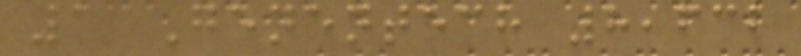1 Genentech 8,632
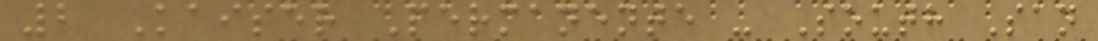2 Kaiser Permanente - South San
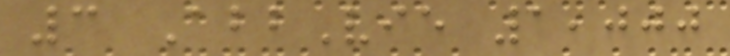3 AbbVie 1,000
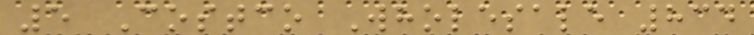5 Costco Wholesale 834
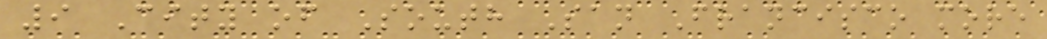9 City of South San Francisco more
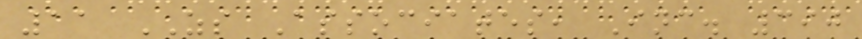11 ZS Associates, Inc. 390
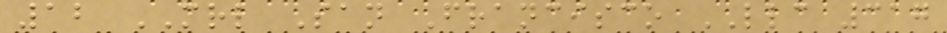12 MRL San Francisco LLC 317
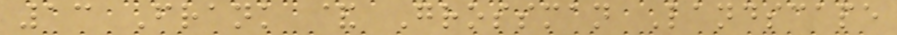13 Frank & Grossman Landscape
